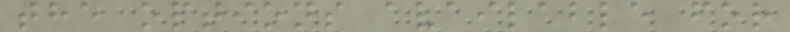the options available for
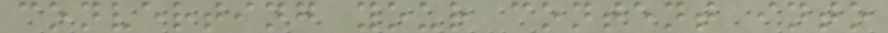converting your content into
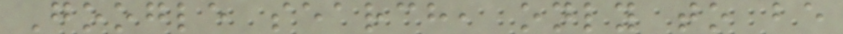Google search, only to be
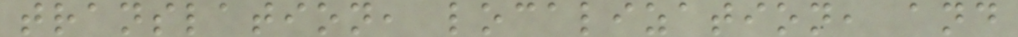translation, localization, and
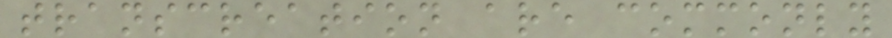transcreation are commonly
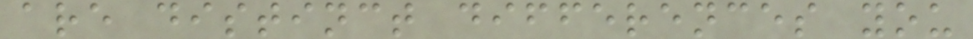are distinct differences you
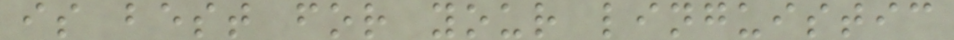is best for your linguistic
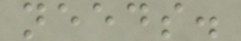needs.
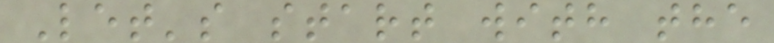Let's start with the
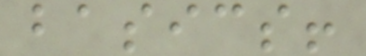basics!
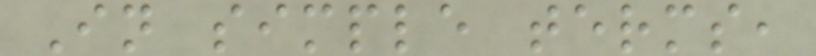In simple terms,
